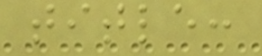title:
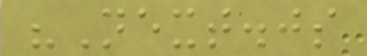"Next.js
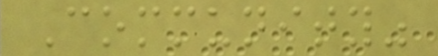Community"
